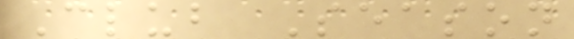Club Season
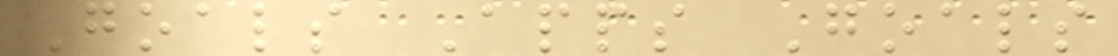Goals Apps Goals
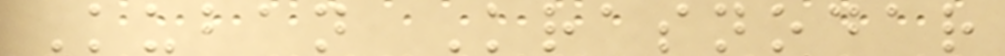Kuban Krasnodar
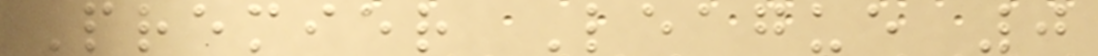Premier League 0
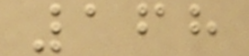168
